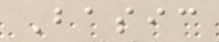Basic
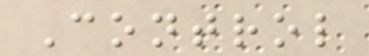Control
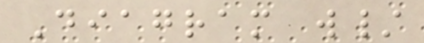Diagram w/
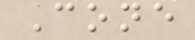Cone
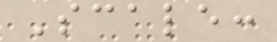Scale:
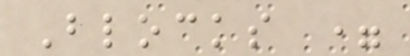Blocks =
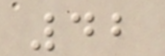42
